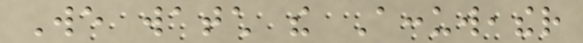We watch the Accuweather
